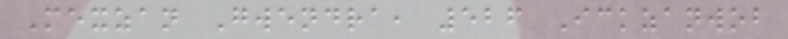Mexzan Gwendra, 526 Ickzanwob
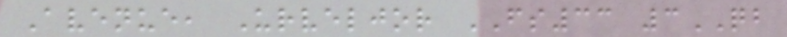Avenue, Urveljor FS33 3QB
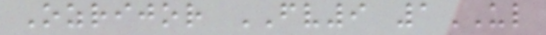Ozrijor FV9 1UL
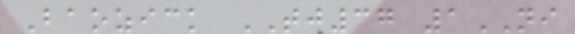Baozick TJ37 1NI
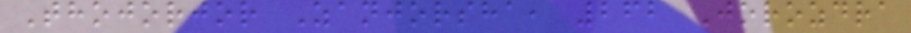Thojorjor Zanjorsha, 262 Jorozdra
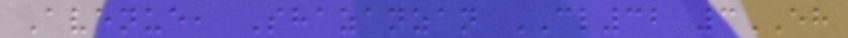Avenue, Shazanzan CL32 3EH
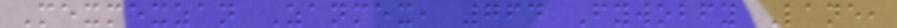Mexmexzan Zanmex, 764 Fywobfy Lane,
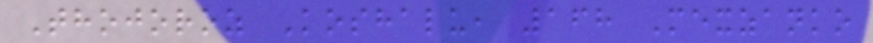Thojoroz Koshalu, 168 Mexzanko
